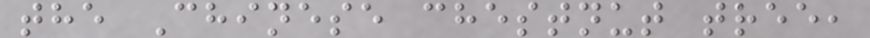the Chinese chestnut tree,
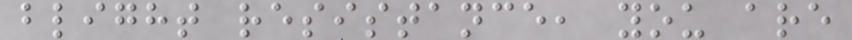blight resistance, you are
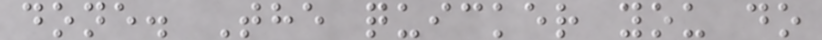done. The quicker you do
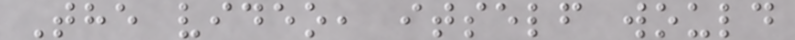The video, itself would
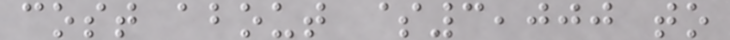cost about $3,000 to
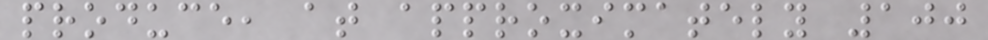produce, at approximately 100
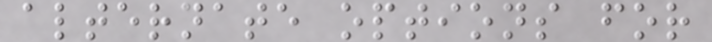alternate options for
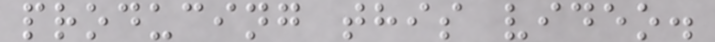producing this video.
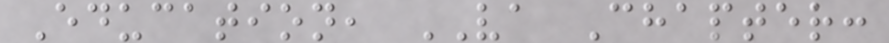Education, VA Chapter:
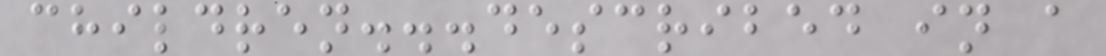children...described in a
